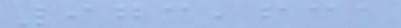973,631
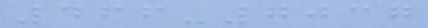466-7037
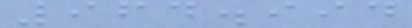964.994
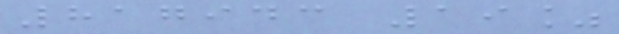817943 19%
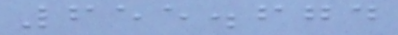655.674
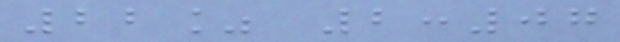22% 2:07
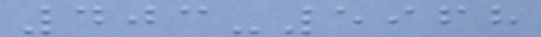403-5968
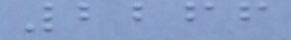2266
